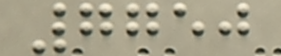7750
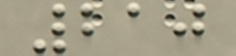210
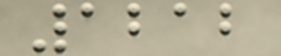1212
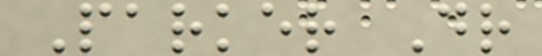Parker Dr
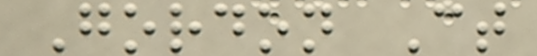Gordon Ct
